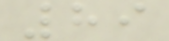89
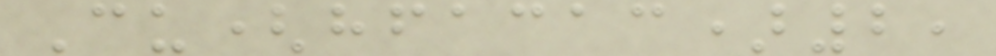Cu(hfacac)2,
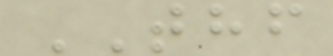THF
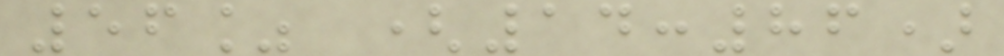56% (14:86)
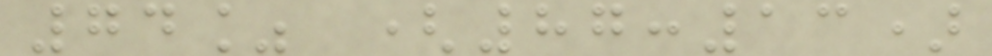74% (87:13)
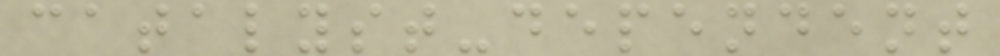catalyst-dependent
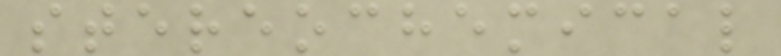stereochemical
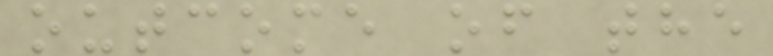outcome of the
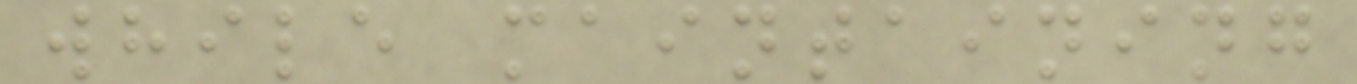while maintaining
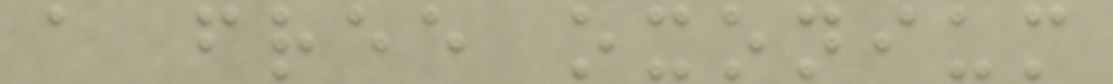a free oxonium
